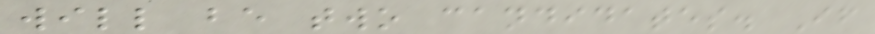will be two candidates. If
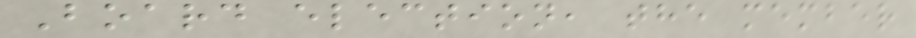Board election, the member
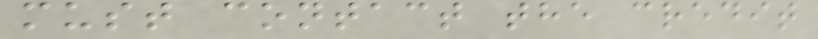must contact the credit
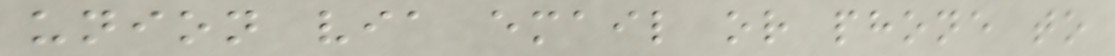union via email or phone to
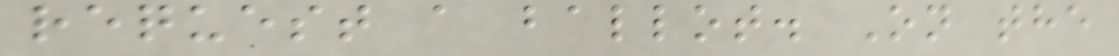request a ballot. On the
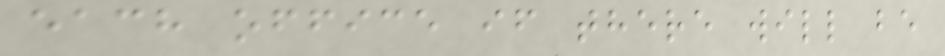each office if there will be
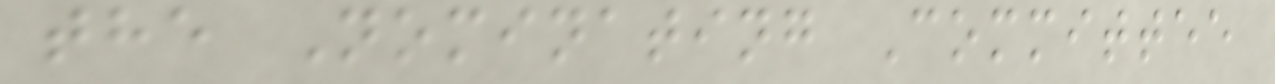the Nominating Committee
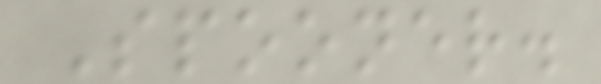Spooner.
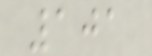101
